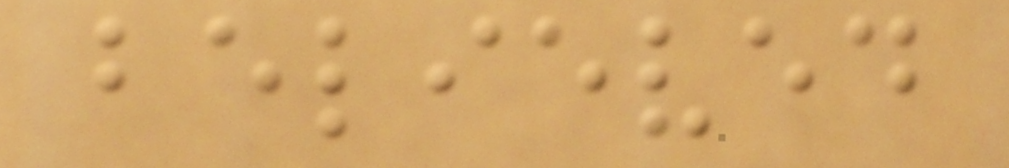believed
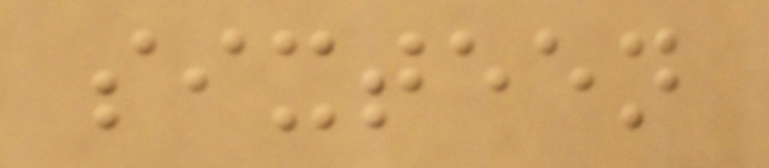sixteen
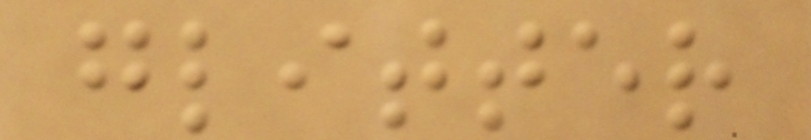glitter
